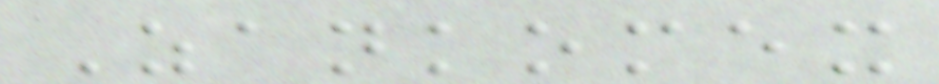Zankomex
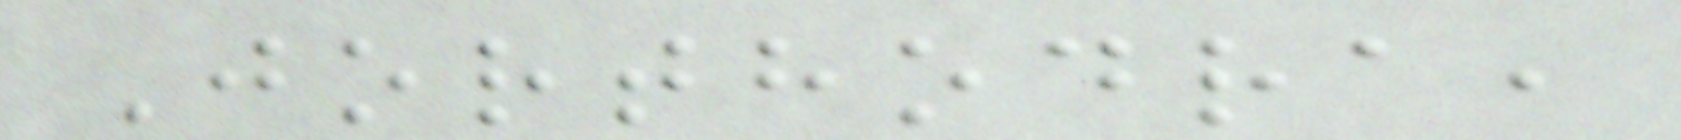Jorthodra,
